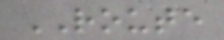ROUTE
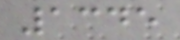1345
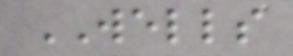WELLS
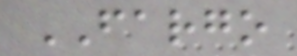FARGO
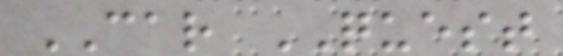CAR QUEST
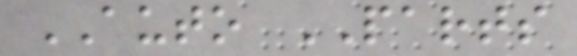AUTO PARTS
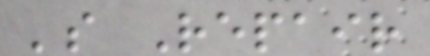's Repair
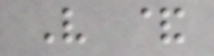V &
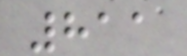811
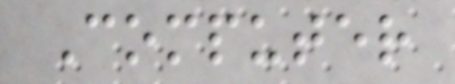Computer
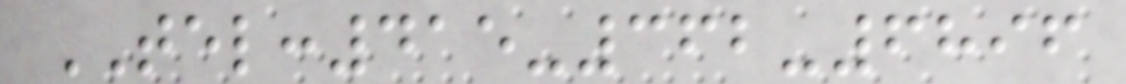TEL:415-362-6896
